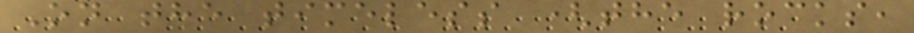On the timeless (the rocks,
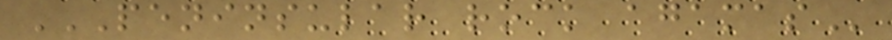PENINSULAR ROCK AGAMAS
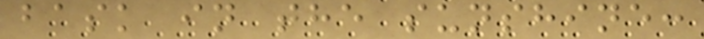bask in the sunshine:
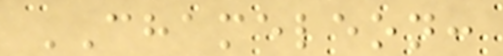CHAMELEON:
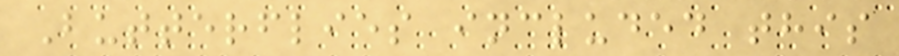Butterflies included this
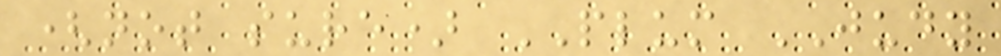(not sure) PLUM JUDY
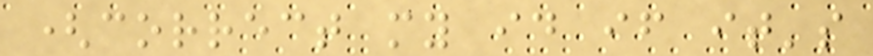(correct my id if it's
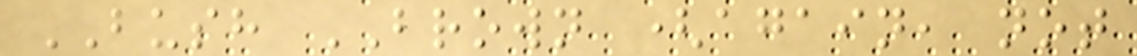BUSH BROWN (again, not
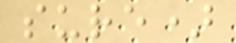sure)
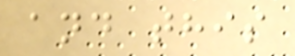and this
